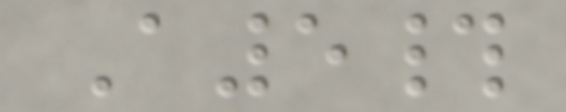A5#
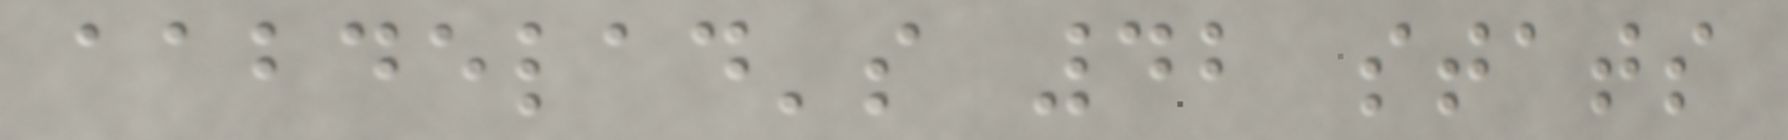aabdelad's 42 stats
